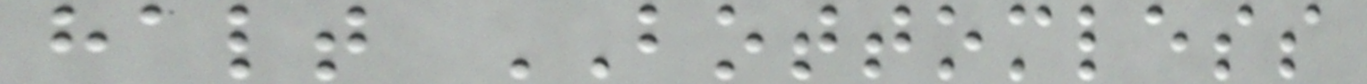halt BOTTOMLESS
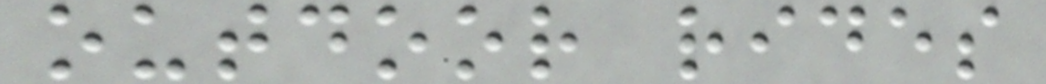outdoor rides
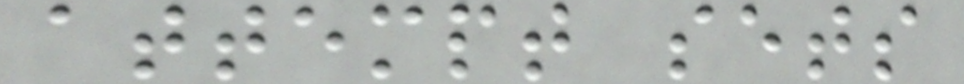attempt sets
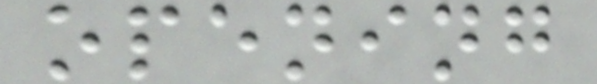opening
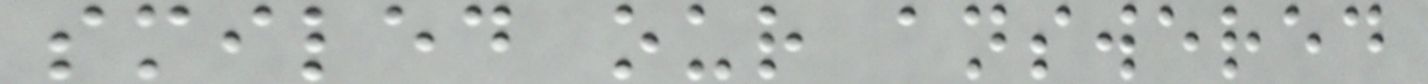smiled our answered
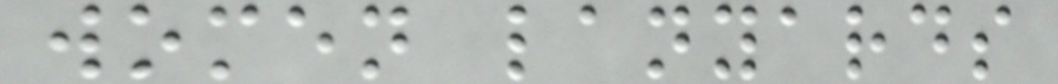women lanyards
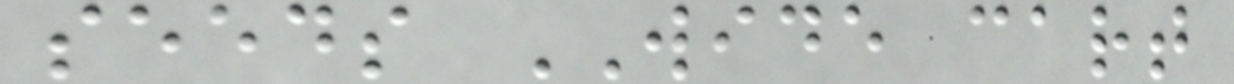seeds WIDE cart
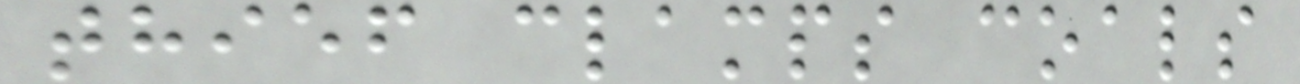thief clamps coals
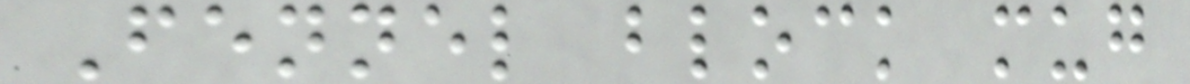Fennel block mug
